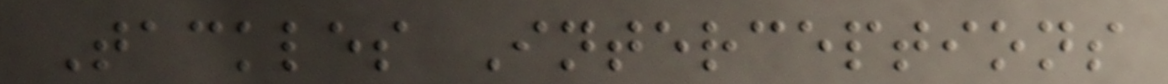Tackles Interceptions
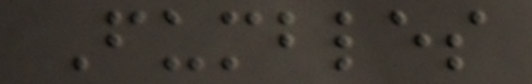Fumbles
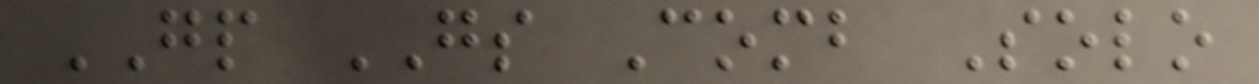GP GS Comb Solo
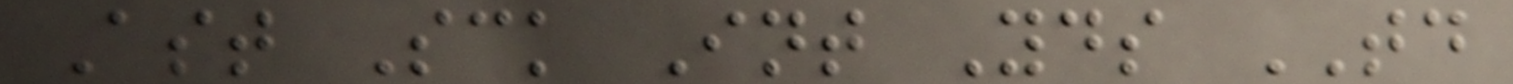Ast Sck Int Yds TD
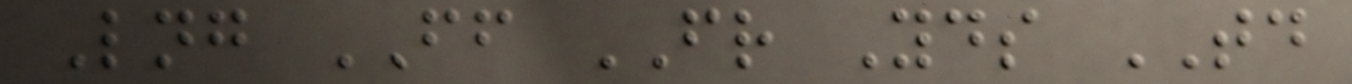Lng FF FR Yds TD
